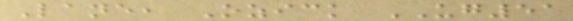Lane, Ozick UG51
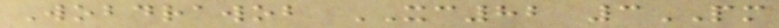Wobdrawob XC82 3PM
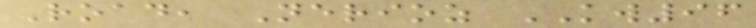Road, Nerioz KW96
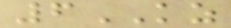6KZ
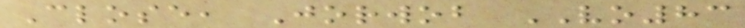Close, Jorwob VO83
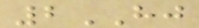2HJ
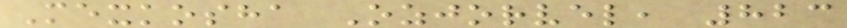Mexkosha Ozjorvel, 823
